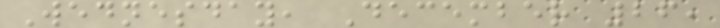Wednesday, December 26,
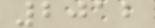2012
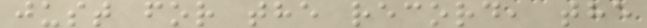just for the record, the
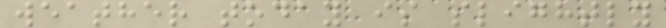weather today is slightly
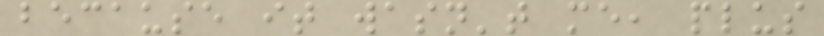because it wasn't me, plus
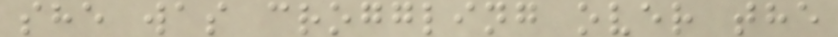she was croggling over the
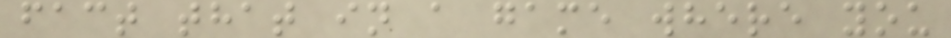fact that in a game where you
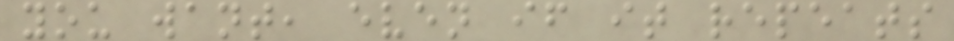you want, even if it repeats
